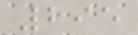295
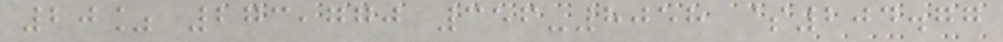20% 273,770 356-8058 $204.77
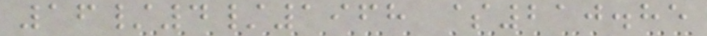16/4/1968 $210.85
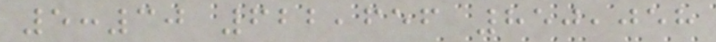5:30 622,656 850,058
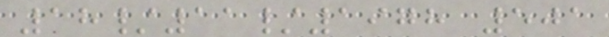18/11/1978 501
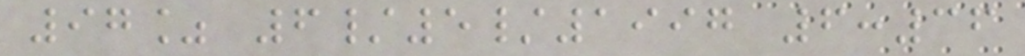97% 6/5/1997 6:36
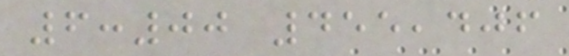6:00 455,406
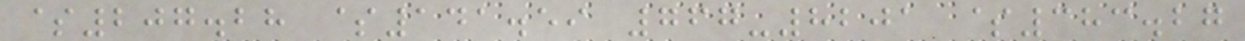$207.28 $141.59 767-8201 $383.27
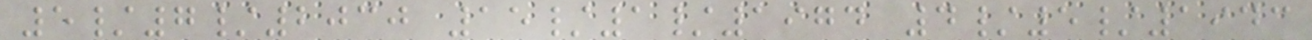5/7/2030 15/1/1974 4/5/1943
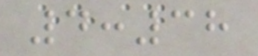4:38
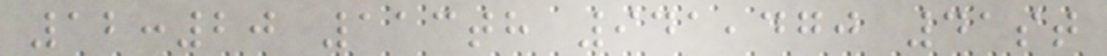12:20 113th 941,470 41st
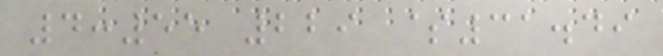4:55 229 $31.49
